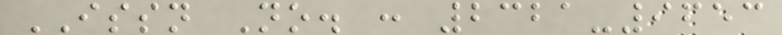ISSN No. : 2321-9653
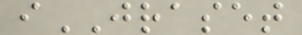iJRASET
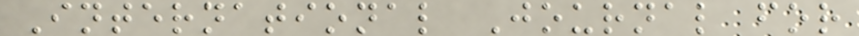International Journal for
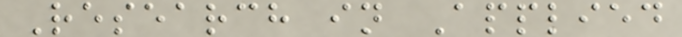Research in Applied
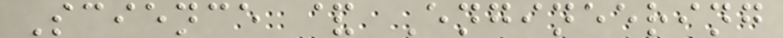Science & Engineering
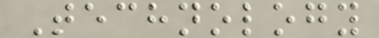Technology
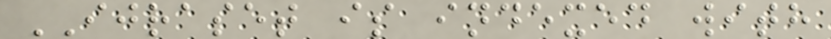IJRASET is indexed with
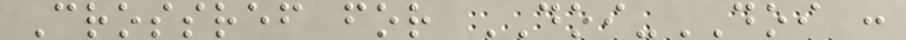Crossref for DOI-DOI :
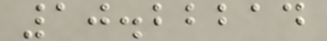10.22214
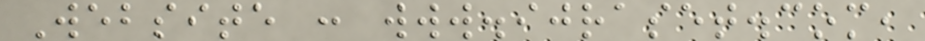Website : www.ijraset.com,
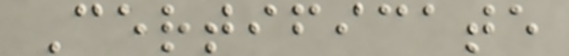Certificate
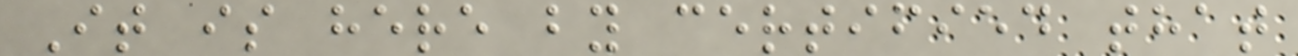It is here by certified that
